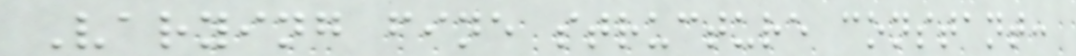Varying fine structure constant:
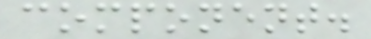component.
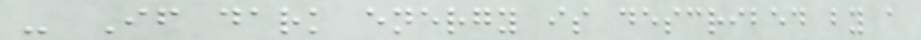- If dark energy is described by a
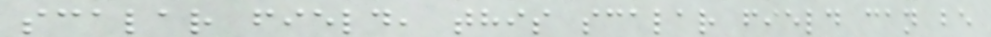scalar field, this scalar field can be
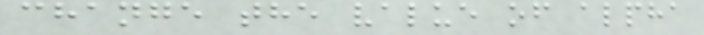change the value of alpha
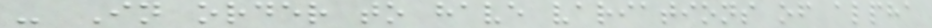- In order to have variations of alpha
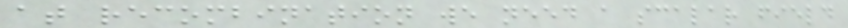at recombination we need a scalar field
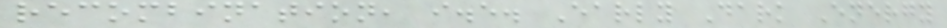recombination, i.e. Early Dark Energy
